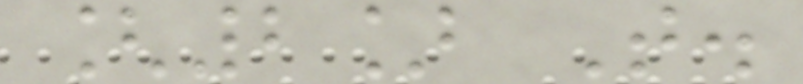[2] T.
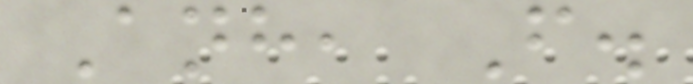Anh, F.
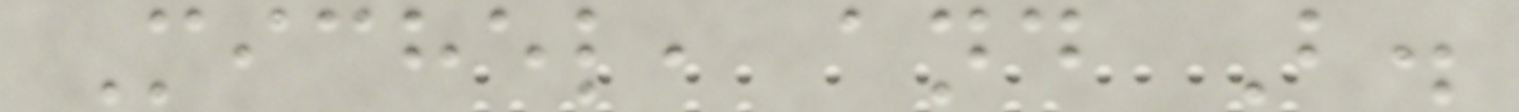Michel, and B.
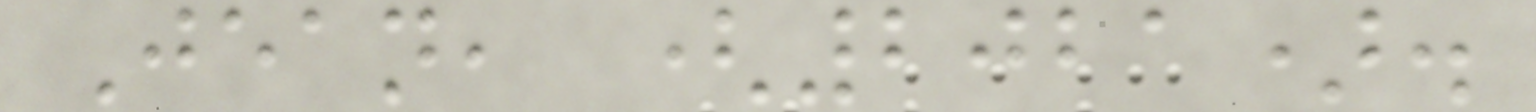Jean, (2021).
